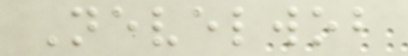Nevelwob
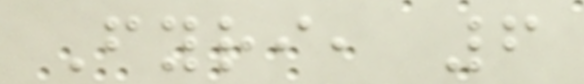Fyri, 6
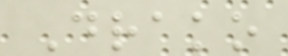Drako
